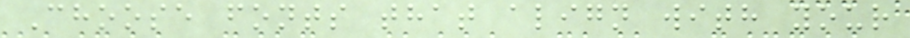Choose fonts that align with your
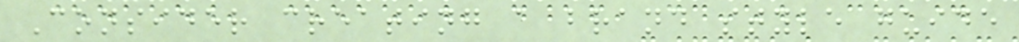Consider creating a brand style guide
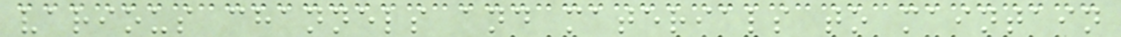various channels and materials to maintain
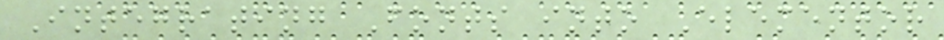Integrating Fonts into Elementor
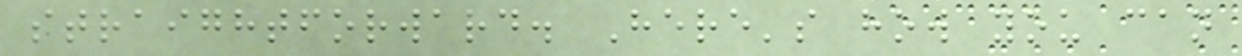straightforward. Here's how you can
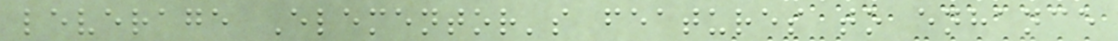leverage Elementor's features to enhance
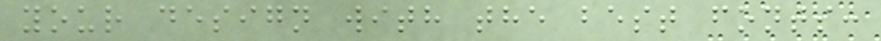your design with the best fonts:
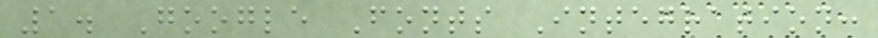1. Google Fonts Integration:
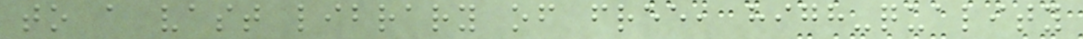to a vast library of free, high-quality
